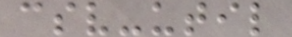csv-util
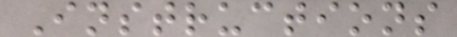Instructions
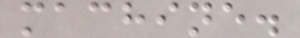machine.
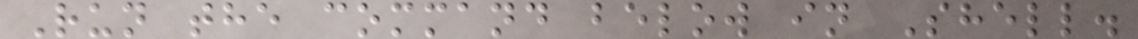Run the command below in Shell.
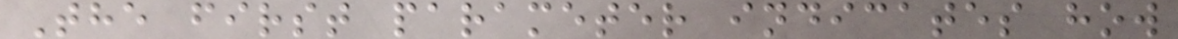The first parameter indicates how
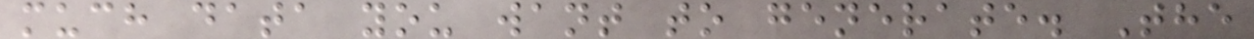much data you want to generate. The
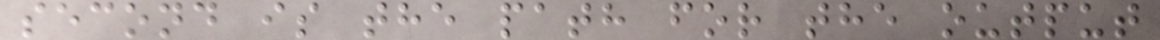second is the path for the output
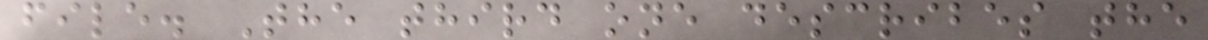file. The third one describes the
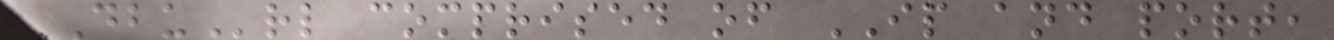DBUrl comprised of IP and port,
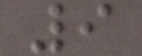9
